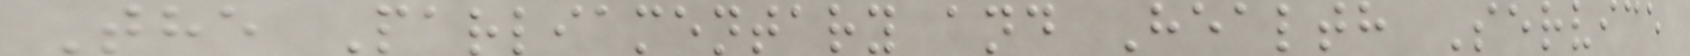The Parliamentary and Health Service
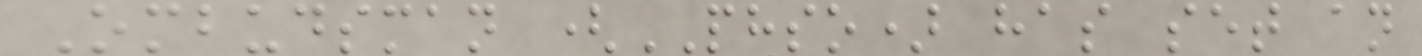Ombudsman (PHSO) has set an
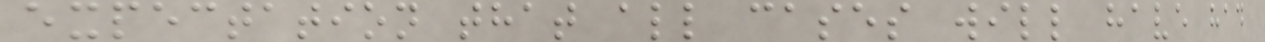expectation that all cases will have had
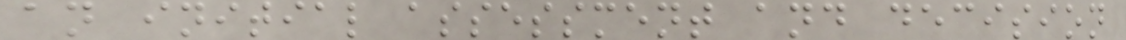an initial assessment and decision
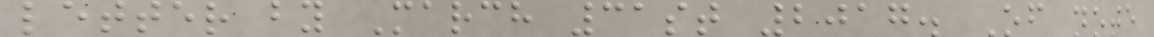letter by March 31st 2017. Of note
